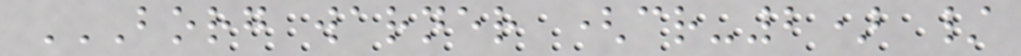BORG WARNER (CR-2) /
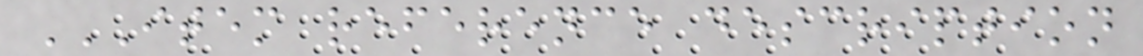ITEM REFERENCE DESCRIPTION
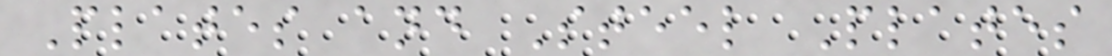Plates and Steel Plates
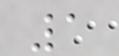1
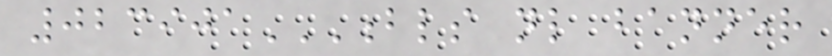023901BLS NL BANNER
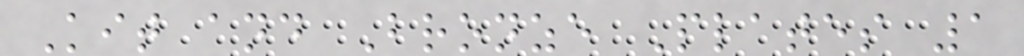Kit and Bronze Plates 1
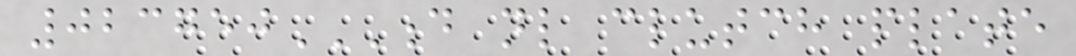023750D NL CLUTCH PLATE
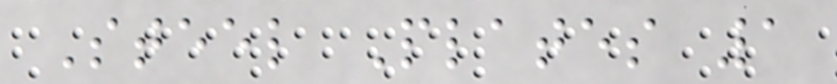Steel Plates 1
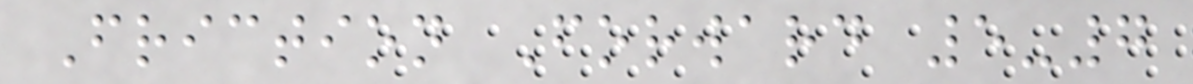Friction Forward 5-7
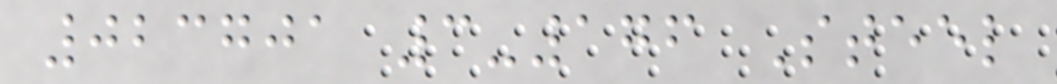023701 3-176 Steel
